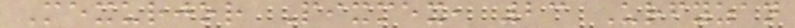Mexurjor Pixmex, 23 Urfyzan
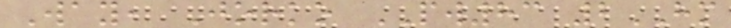Way, Jorko PW83 2HM
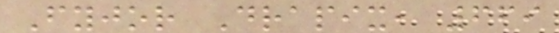Fyjor Drapix, 669
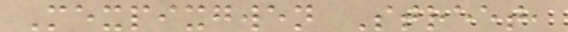Mexpixgwen Street,
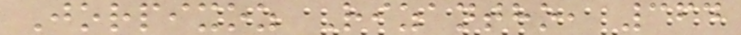Jorpixoz Rizantho, 364
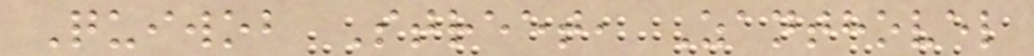Quiwob Street, Zanthovel
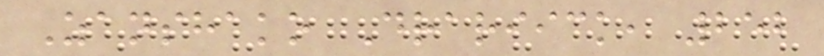Zanshako Drariick, 252
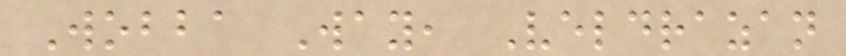Wobba Way, Veldrazan
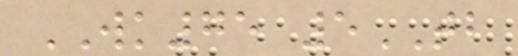WK75 5TB
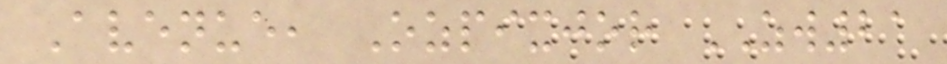Avenue, Ozpixjor ZW21
